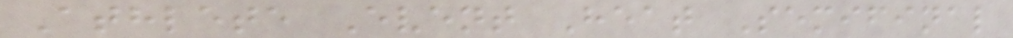Athlete Event Heat Semifinal
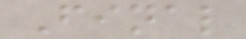Final
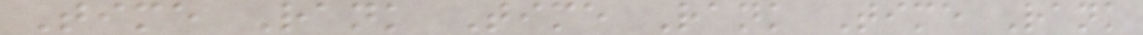Time Rank Time Rank Time Rank
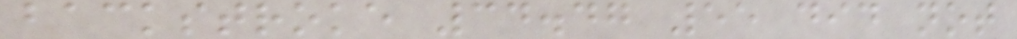backstroke 34.47 55 did not
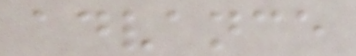advance
